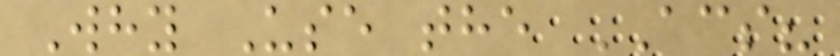Why Use the ACS?
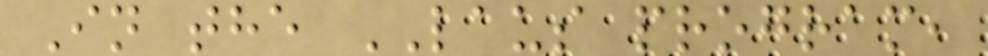In the LAUS program,
